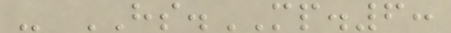- HS.MP.6:
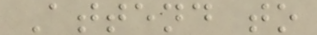Attend to
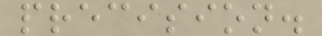precision.
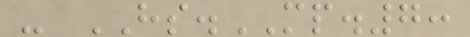- HS.MP.7:
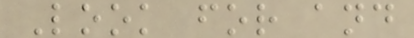Look for and
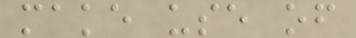make use of
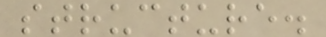structure.
